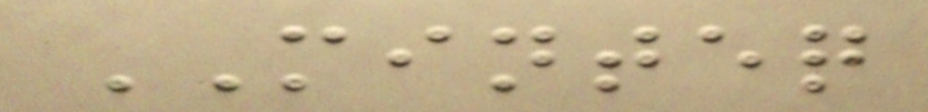MINTEQ
